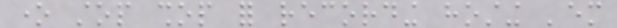one stop shop for recording hosting 'em
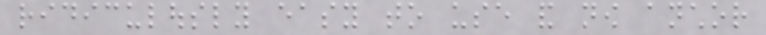ridiculously easy to use and now anchor
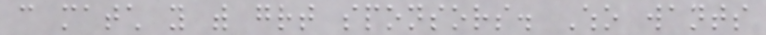can match you with great sponsors. Who wants
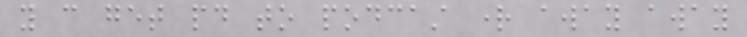you can get paid to podcast right away away
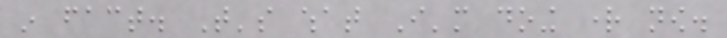in fact. That's what I'm doing right now.
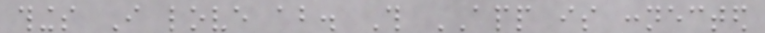things I love about. This APP is connected
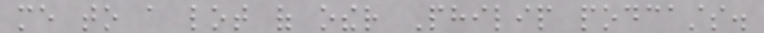me to a lot of other Philip podcasts.
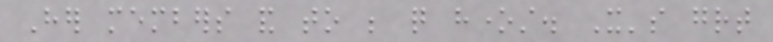Her members and to be quite honest. It's great
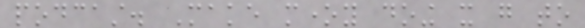podcast. Make money doing it go to
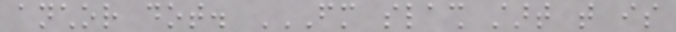anchor dot. FM SLASH START THAT IS
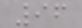96
